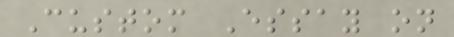Custom Essay on
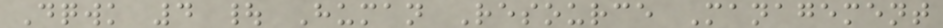Dqwk 4 | Human Resource Management
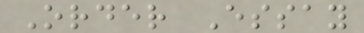Order Essay
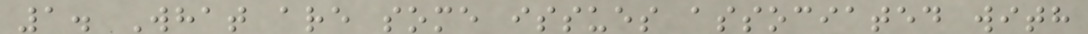1. What are some issues associated with
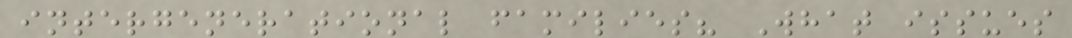intergenerational families? What issues
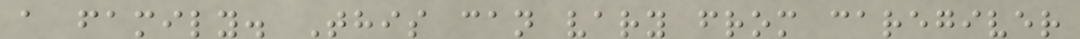a family. This can vary from caregiver
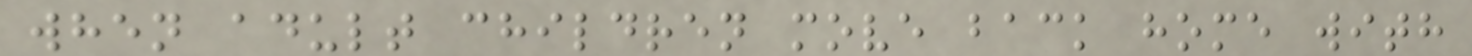when adult children move back home with
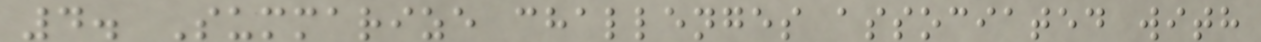4. Summarize challenges associated with
